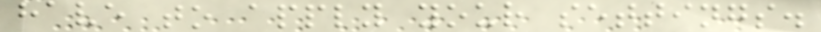have to apply your settings.
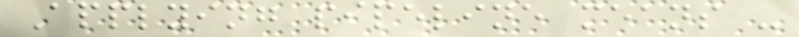Applying pipeline means -
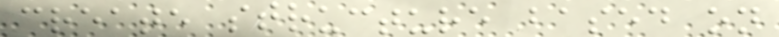create structure based on
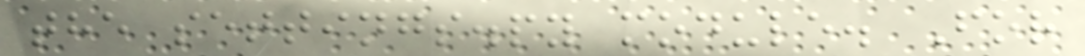the settings.py module. For
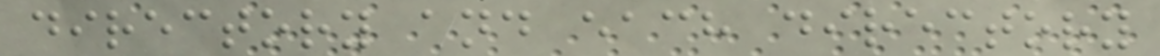directory and each directory
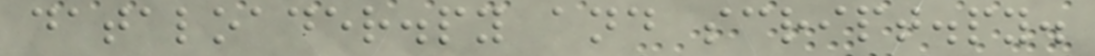dataloader.py and script.py.
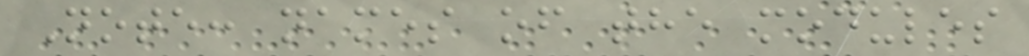Note: names of the modules
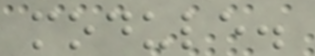module.
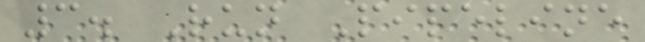3. Run Pipeline
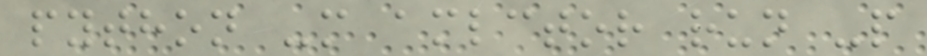python -m amlctor run -p
